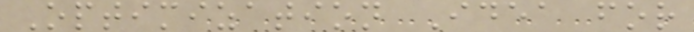Optimization Idea for
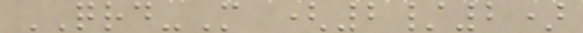QRD-M (2/2)
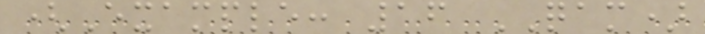(Example: 16 QAM)
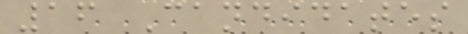16 Candidates
